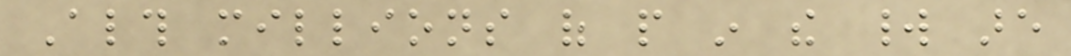Although millions of people in the world are
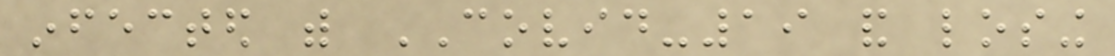infected with COVID-19 and losing
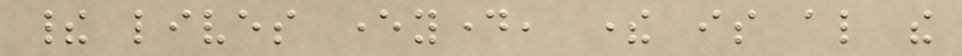their lives everyday, there is also the
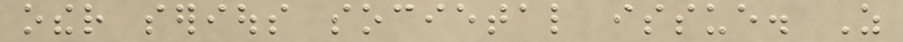other serious societal issue. As
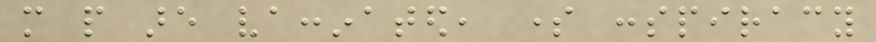more people are vaccinated, some conspiracy
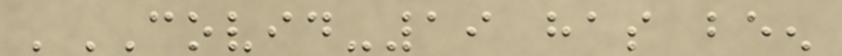'COVID-19 has been
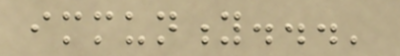immunity...'
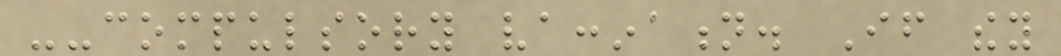--compulsory vaccination. If they
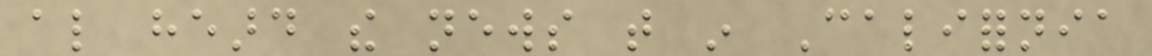also heard the news that in California
